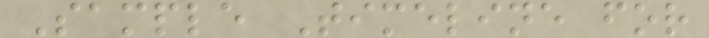Sample Timeline for
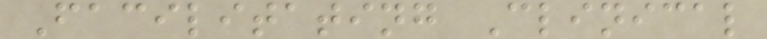Facilitating Clinical
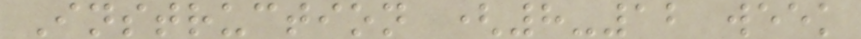Instruction (8-12 week
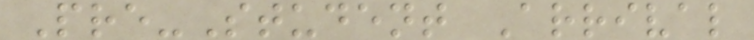Pre-Student Arrival
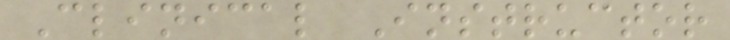Clinical Instructor
